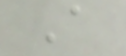A
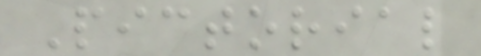Pictorial
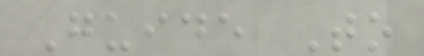Guide To
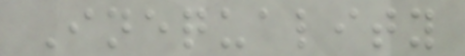Inequality
